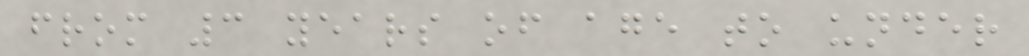from 3 years of age to under
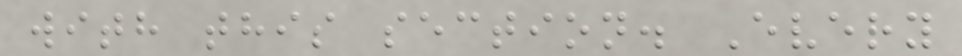with this section. Every
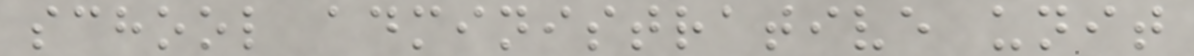school administrative unit
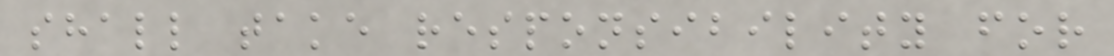shall take responsibility for
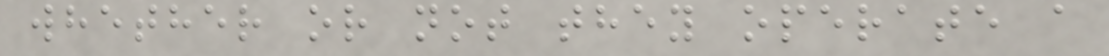whether or not they operate a
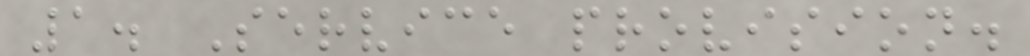1. Service provision.
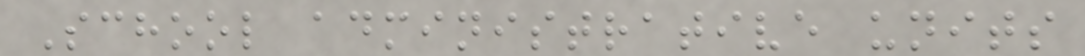School administrative units
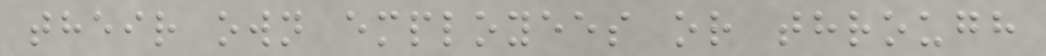their own employees or through
